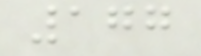177
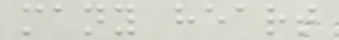many heart
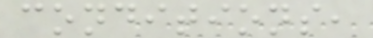conditions,
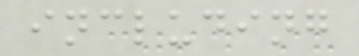including
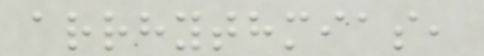arrhythmias,
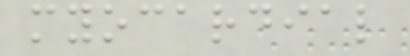myocardial
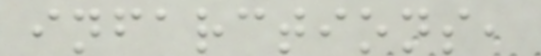infarctions,
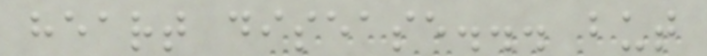heart disease... but
